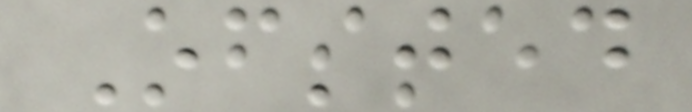Ofsted
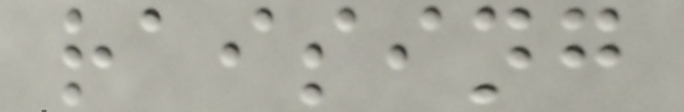raising
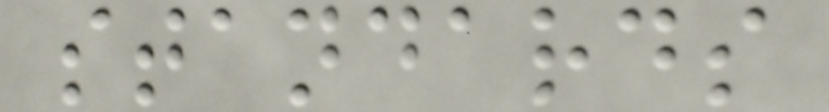standards
